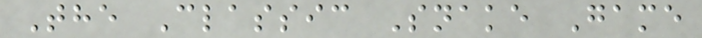The Classic Snake Game
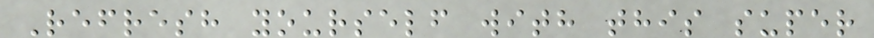Refresh yourself with this super
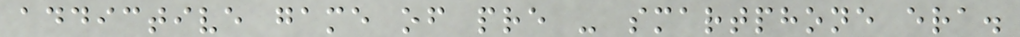addictive game of pre - smartphone era.
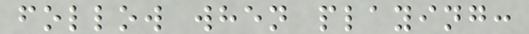follow when playing:
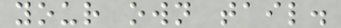your own tail.
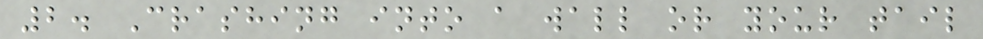2. Crashing into a wall or your tail
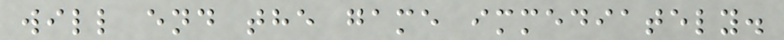will end the game immediately.
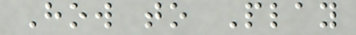How to Play
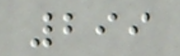299
